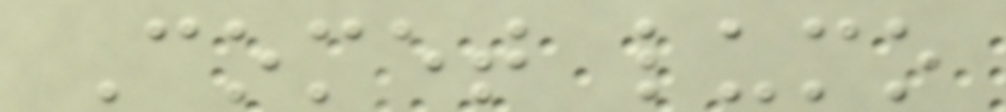Comet lumo
